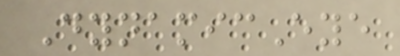DynamicEye
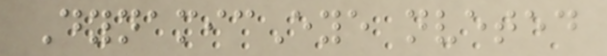DynamicEye nveted
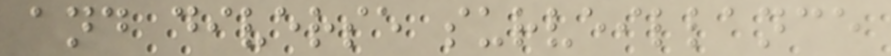and diverse surveillance
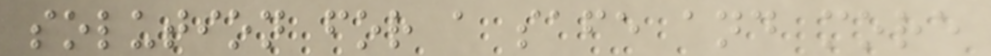solution for a safe and more
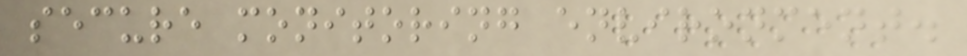secure monitoring environment.
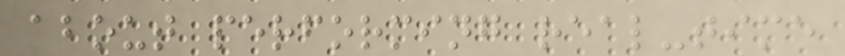about performing real-time
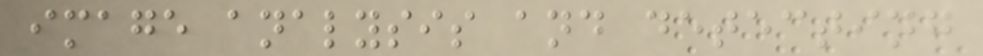image analysis and detecting
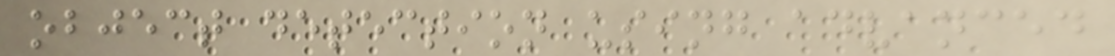object detection using advanced
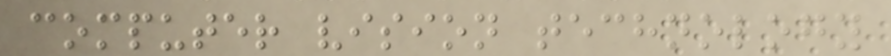computer vision technology
